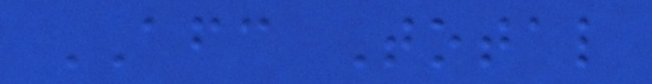AFC Total
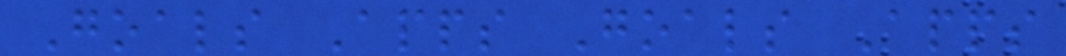Goals Apps Goals Apps
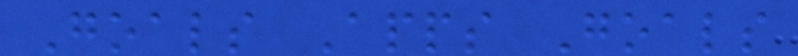Goals Apps Goals
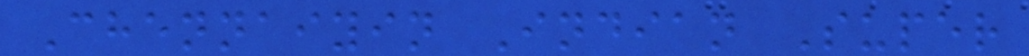Chennaiyin Indian Super
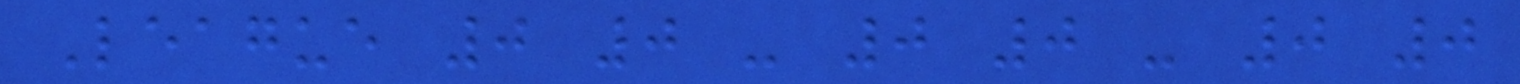League 0 0 - 0 0 - 0 0
